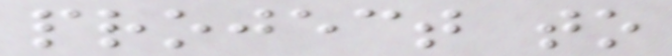project to
